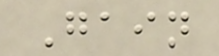Gain
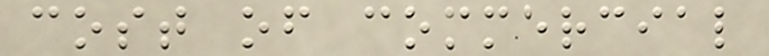cost of commercial
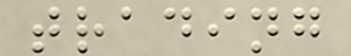trading
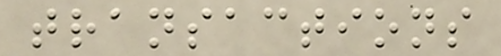transactions
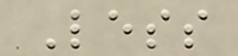Less
